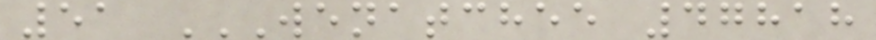51 WENATCHEE 47818
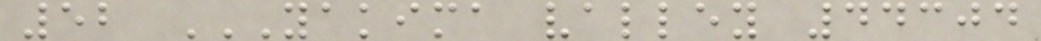52 YAKIMA VALLEY 44304
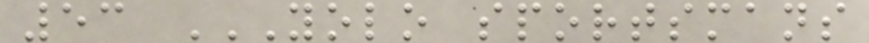53 YOLO SPORTSMANS
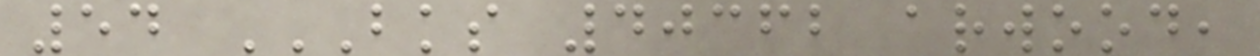54 BKS 40362 ARWOOD,
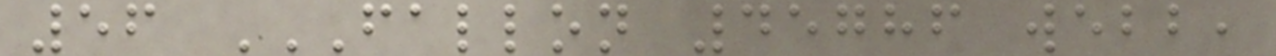56 FALLON 45786 WEBB,
